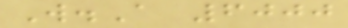W.A 6000
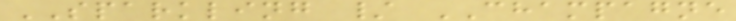SPARKLING / CHAMPAGNE
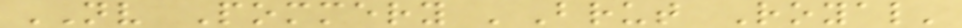NV Pommery 'Brut Royal'
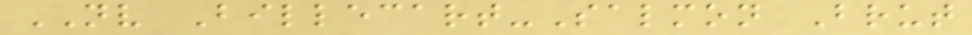NV Billecart-Salmon Brut
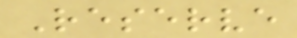Reserve
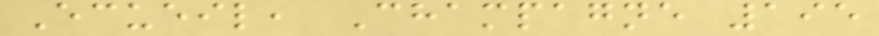Ecueil, Champagne 195
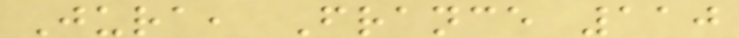Jura, France 110
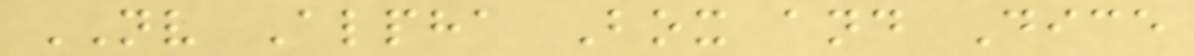NV Alpha Box and Dice
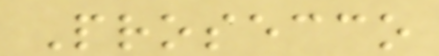Prosecco
